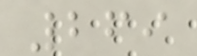269
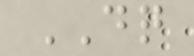DQ
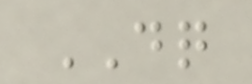DQ
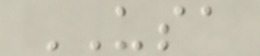USA
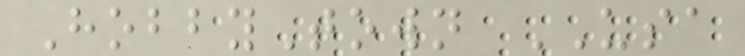HobbyTown USA
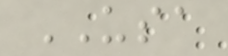USA
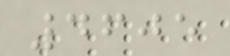4605
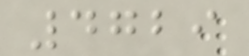4729
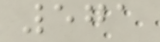571
